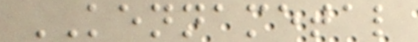KENNAMETAL
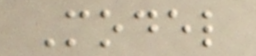Model
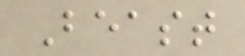Beast
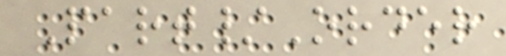Part/Order
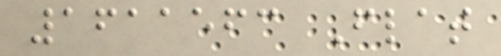1611563 Flat
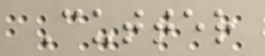Cutter
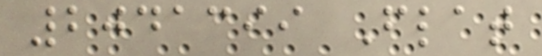2041399 Flat
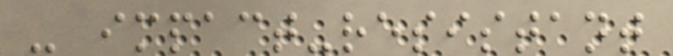- impact-resistant
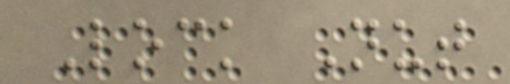Lock Nut
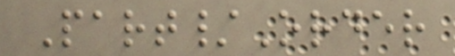Part/Order
